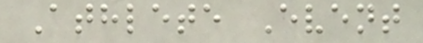Athlete Event
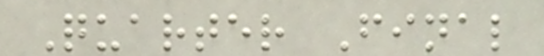Quarter Final
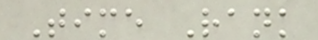Time Rank
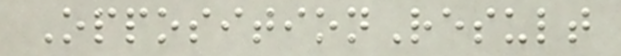OppositionResult
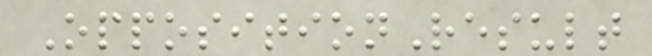OppositionResult
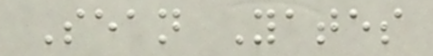Sean Yates
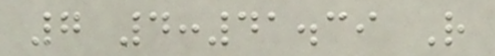7 4:41.39 R
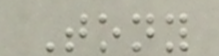Tony
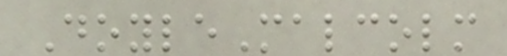DoyleMalcolm
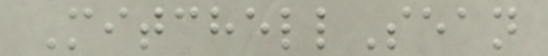MitchellSean
